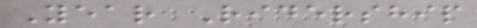Year Ridership
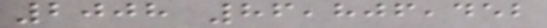2008 86,806,452
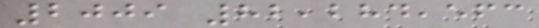2009 82,284,563
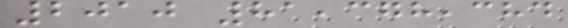2010 81,378,384
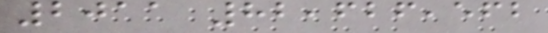2011 82,626,562
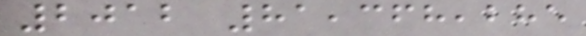2012 81,368,285
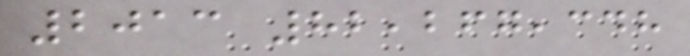2013 82,267,348
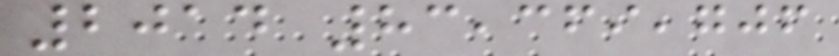2014 83,369,706
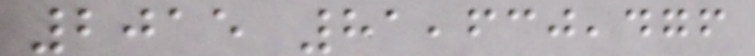2015 81,630,476
